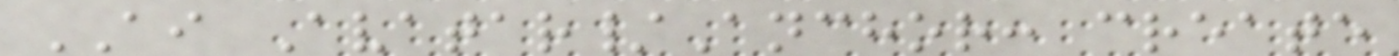AI Avatar/Anchor: create
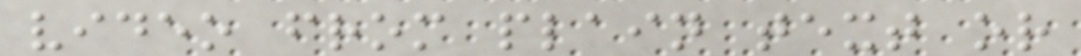video from plain text or
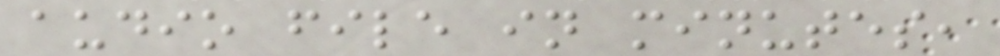audio file in minutes,
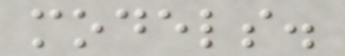models.
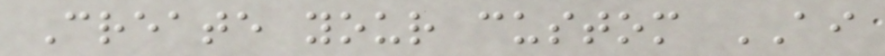Create your custom AI
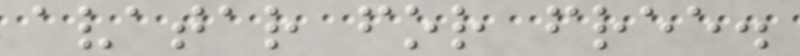avatar for free.
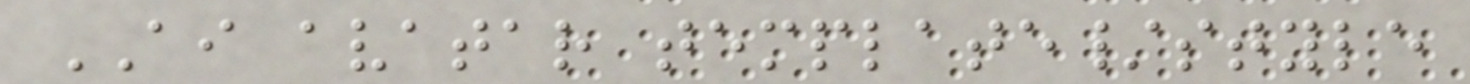AI avatar template/style
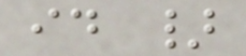id }
